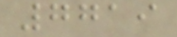7719
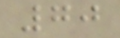70
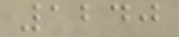1240
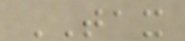TAX
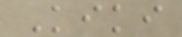Kiki
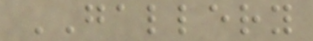GALLERY
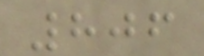806
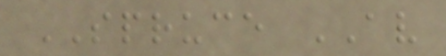SPRUCE AV
